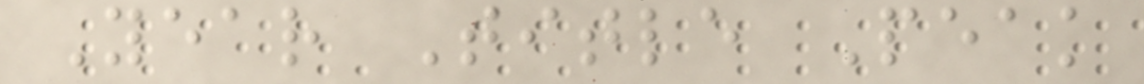Year Title Peak
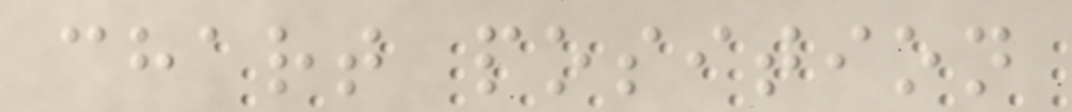chart position
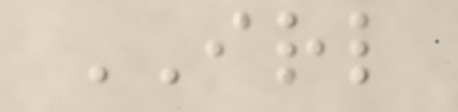IRL
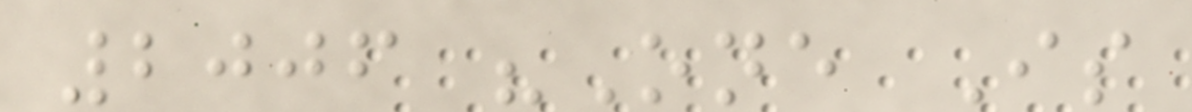2006 "One Is
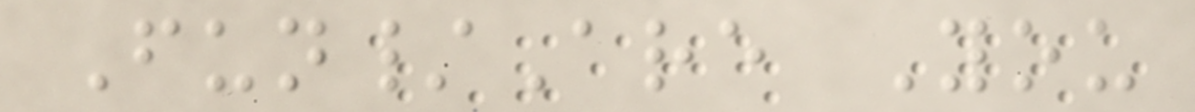Fun/Are You
